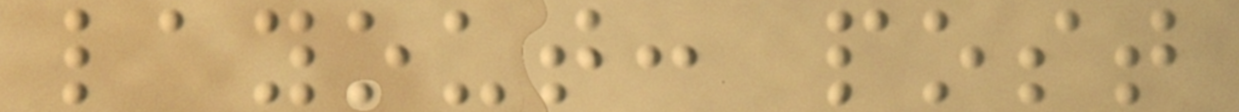layout: post
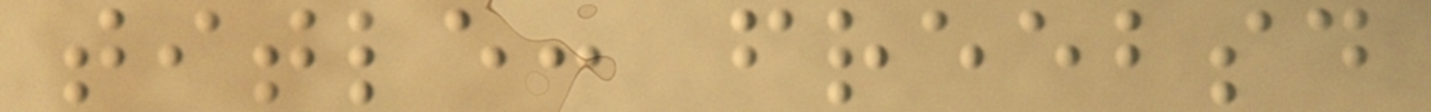title: freebsd
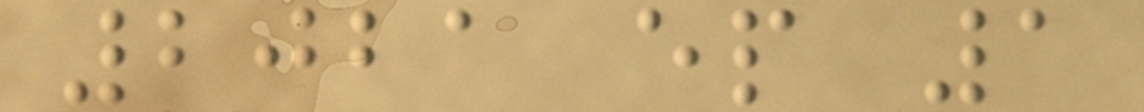2021 ep 1
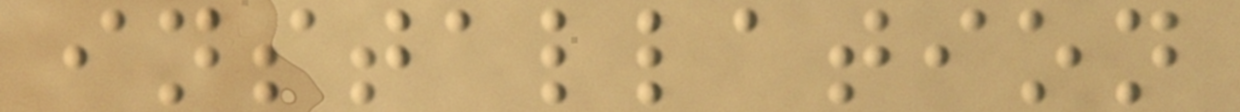installation
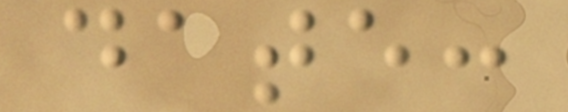date:
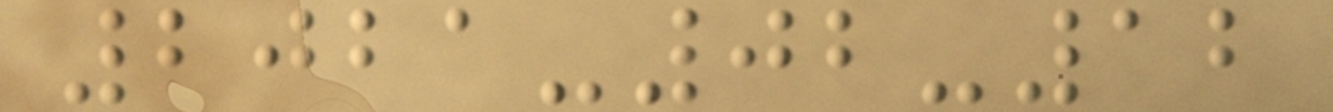2021-02-12
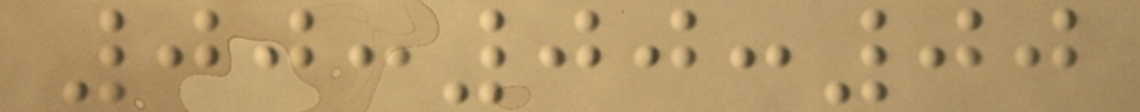00:00:00
